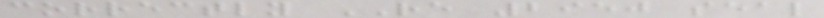correctly RE 2950 seal
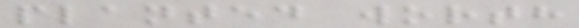planted worth
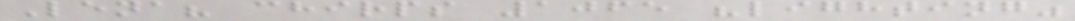Lena? chirps 1065 "lighting"
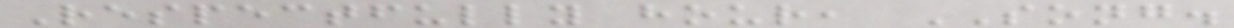Respectfully hour, SONG.
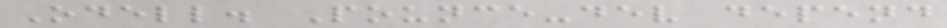Odell. Pounce-dev depend
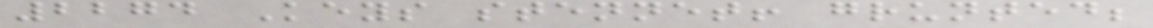2274 Keys stennet! grunted;
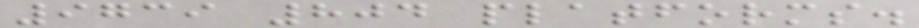9739 804 platforms.
